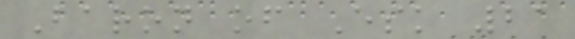Baron of Esk 21
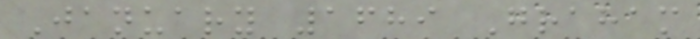January 1689 Graham
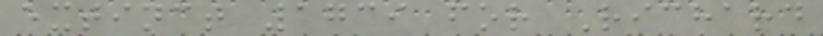extinct 1739 for Richard
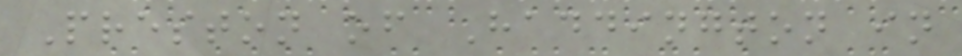Preston of Haddington in
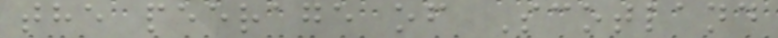the peerage of Scotland
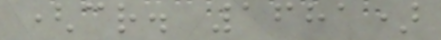(cr. 1681)
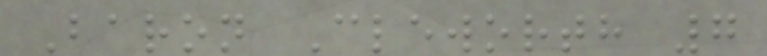Baron Cleworth 7
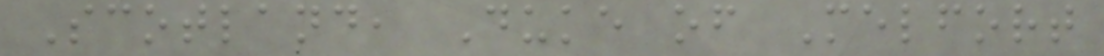Scotland, Duke of Melfort
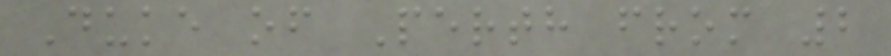Duke of Perth from 2
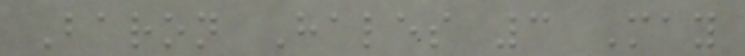Baron Hales 3 May
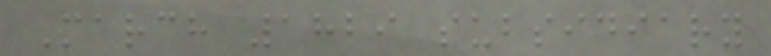March 1829 subsidiary
